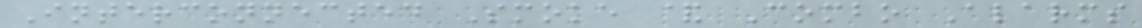Interconnected Smoke & Combo Alarms
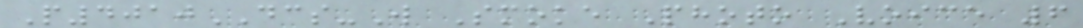P4010DCS-W Smoke Photo Voice 6
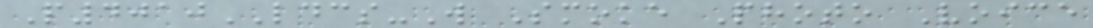P4010LDCS-W Smoke Photo Voice
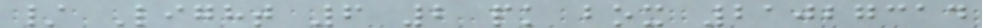/ Light 6 2 pk box 21027314
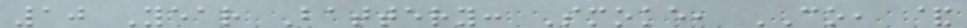10 Year Battery: Smoke, CO, &
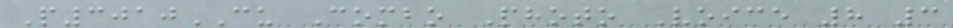P3010CU Combo Photo Voice 8 3
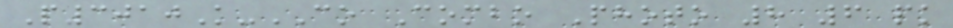P3010K-CO Combo Photo 8 6 pk
